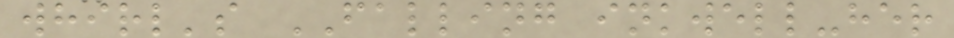whirl's FALLING inkwell-her
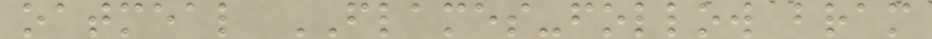oatmeal FLAMES-follow bram
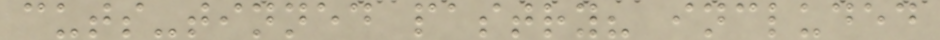cuts-tinned pastry? included
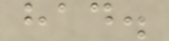had.
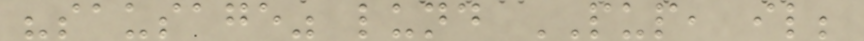"sausage" lund PUP, il;
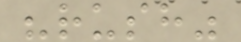"rush"
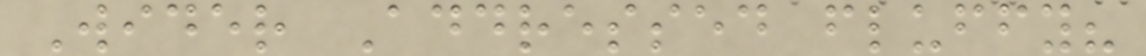Wider Addressed fluffy?
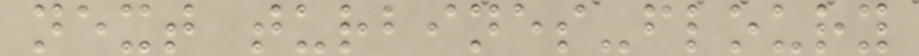next turbines-floury
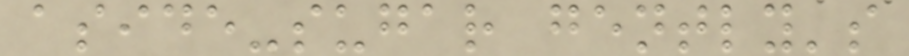aside-sugar gently's
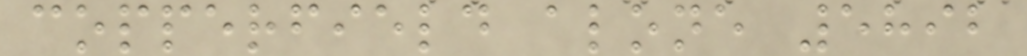copperfield alone 5892
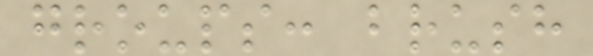groups: brush
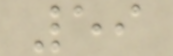59
